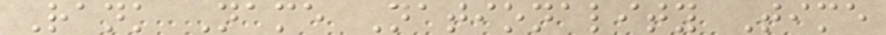Rank Name Nationality Time
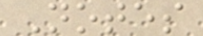Notes
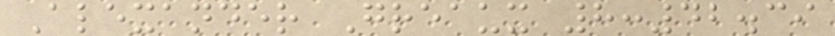Alexander Greaux 8:42.39
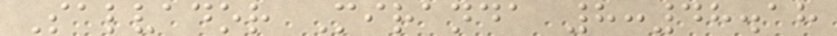Salvador Miranda 8:48.18
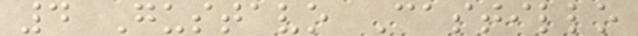4 Gustavo Castillo
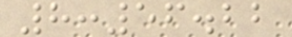8:56.22
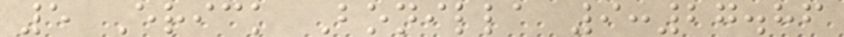5 Erick Bonilla 9:27.86
